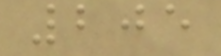205
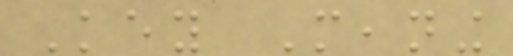Key Meaning
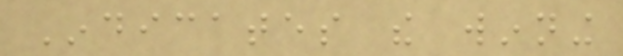Indicates the winning
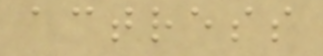actress
